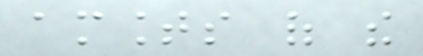amounts of the
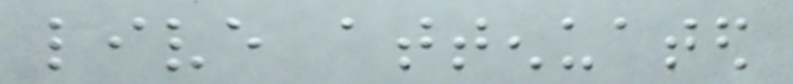live attenuated
